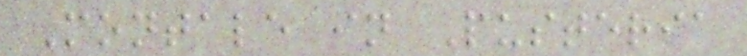Montale in Pusteria
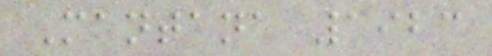Mantana 1923
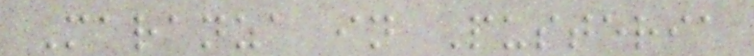Maranza in Pusteria
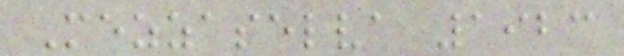Mezzaselva 1923
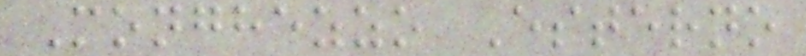Monghezzo Esterno
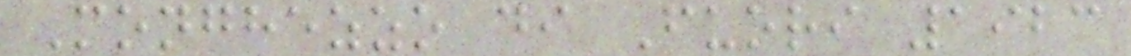Monghezzo di Fuori 1923
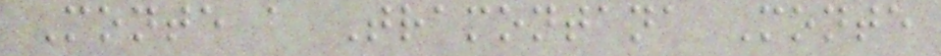Monte a Tramontana Monte
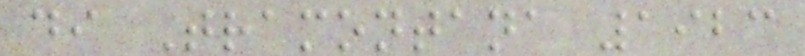di Tramontana 1923
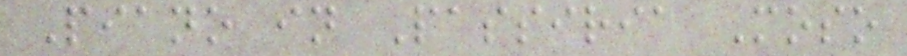Piano in Passiria Moso
